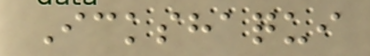Ickshaqui
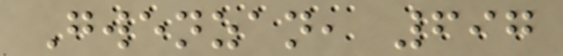Gwenzan, 697
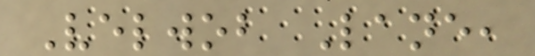Velwob Lane,
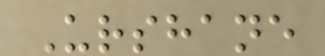Urshane
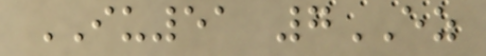IU51 7EZ
